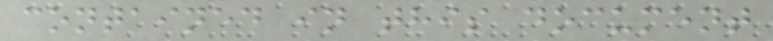contained in this document
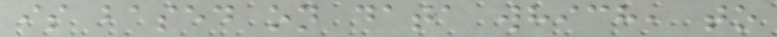is based on data which, to
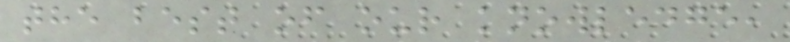the best of our knowledge,
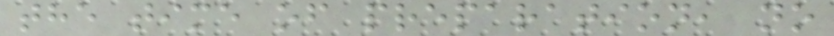the time of preparation, no
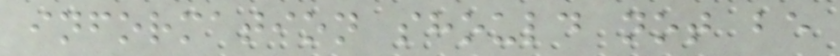information should not be
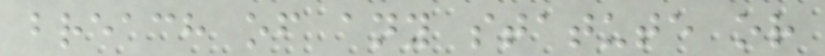breach of any statute or
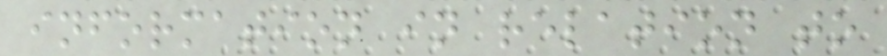information in relation to
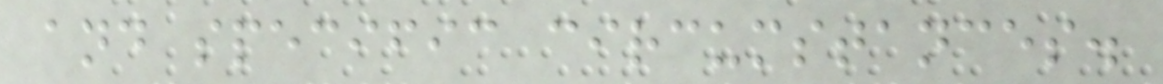and specific circumstances.
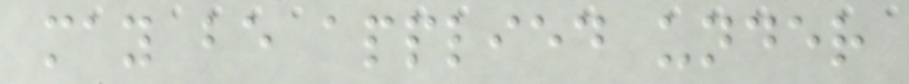may be applied under
